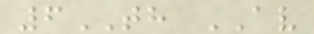6TH AV
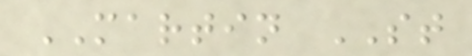MARTIN ST
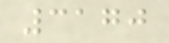3170
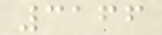3166
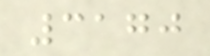3170
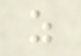z
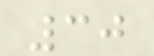30
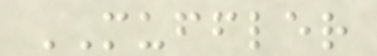MUFFLER
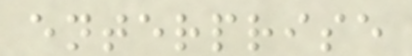enterprise
